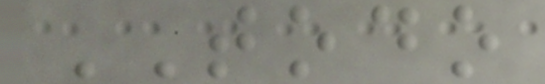TODO
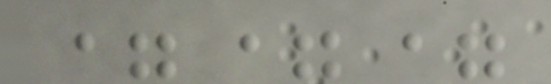===
